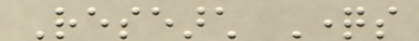Research Questions
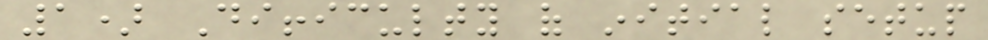1) Difficulty of initial setup
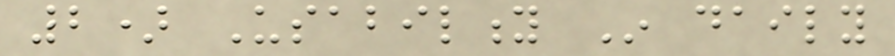2) Usability In daily
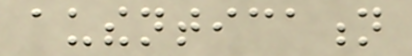authentication
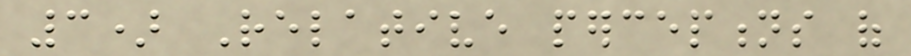3) Relative perceptions of
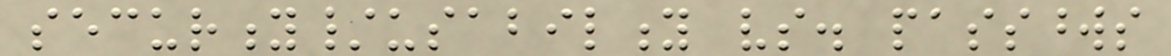security/usability vs. passwords
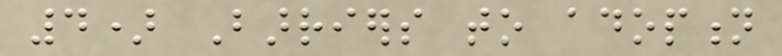4) Barriers to adoption
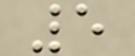5
